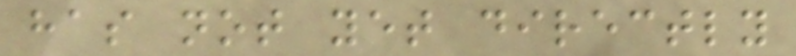has not yet directly
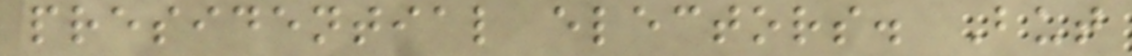presidential electors. But
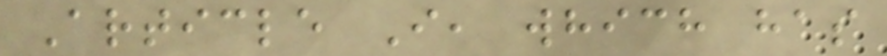Article I, which has
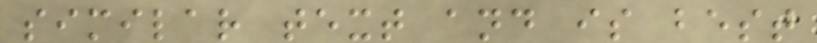similar text and is best
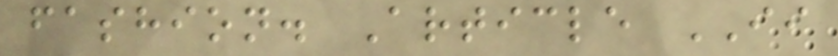fashion. Article II
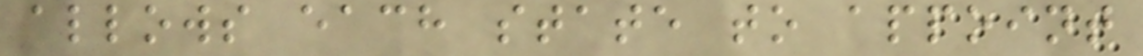allows each state to appoint
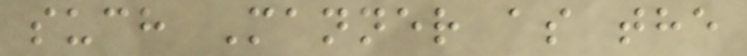such Manner as the
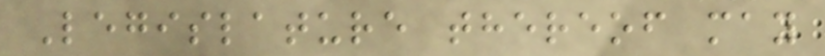Legislature thereof may
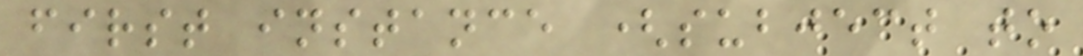first instance (subject to
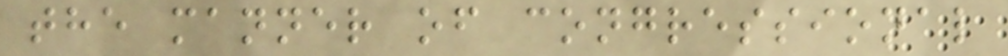the manner of congressional
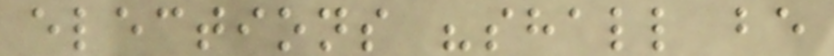elections "shall be
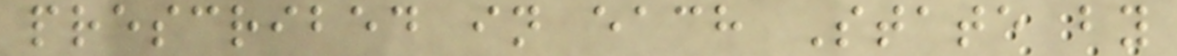prescribed in each State by
